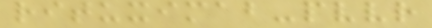rituximab-pvvr
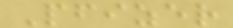Pfizer
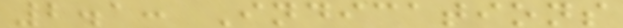2.1: Indications
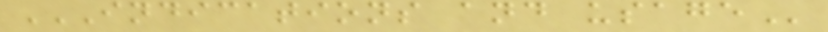INDICATIONS AND USAGE
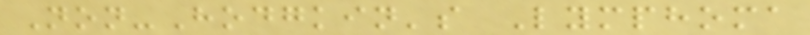Non-Hodgkin's Lymphoma
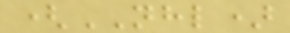(NHL)
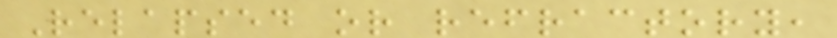Relapsed or refractory,
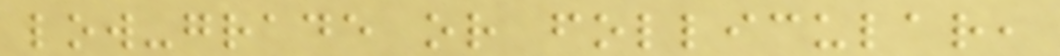low-grade or follicular,
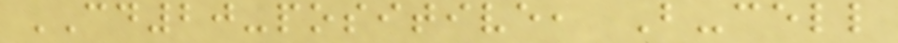CD20-positive, B-cell
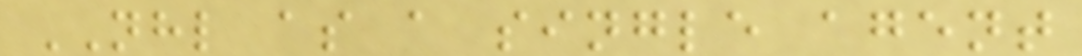NHL as a single agent
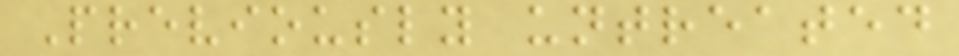Previously untreated
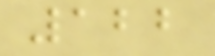122
